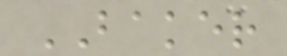BAKER
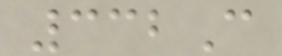332C
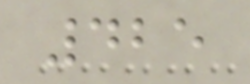425
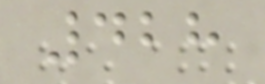428
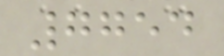7754
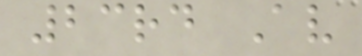23rd Av
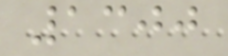1300
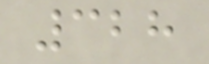328
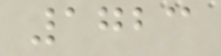1723
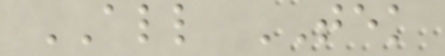ALL TEK
